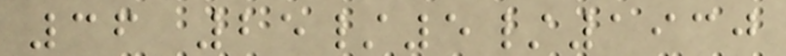36 25/5/1930
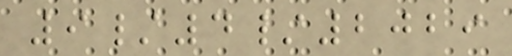9/4/2029
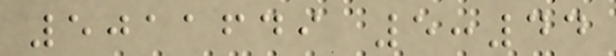5011649 5:44
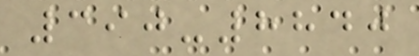390-8840
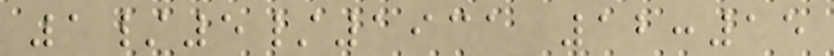1/5/1931 12:15
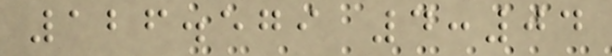126.579 4:04
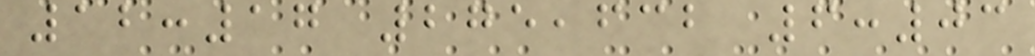12:17 275,632 6:03
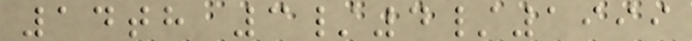14th 3/4/1999
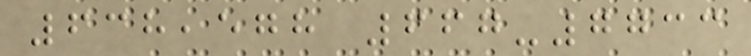638,578 667-7733
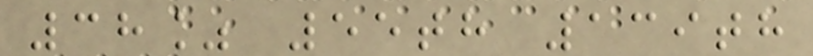38% 55th 139th
